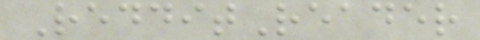RedditReader
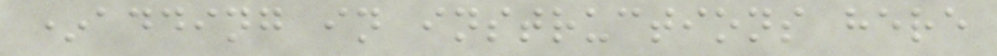*adding in instructions here
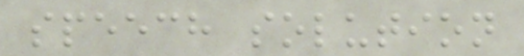speech solution
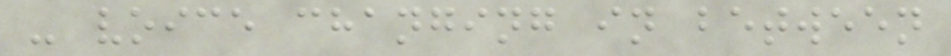- voice changing in between
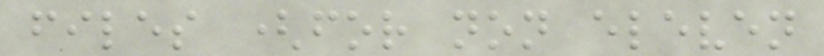files (for non eleven
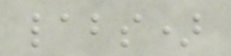labs)
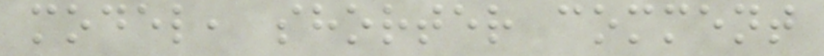model, shorter comment
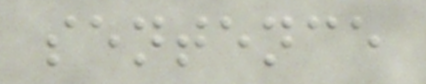sentence
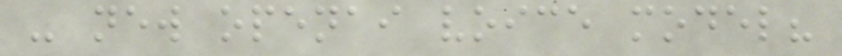- new openai voice model?
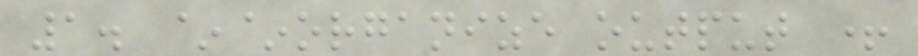1. ~~organize output +
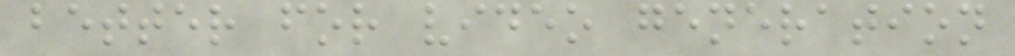better for video generation
